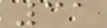31
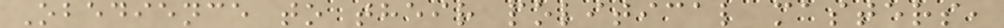Obedience to their political masters,
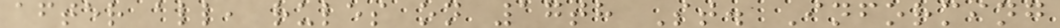after all, rules on 17th St. Informing
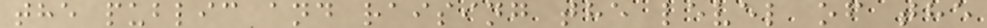the public and raising the level of the
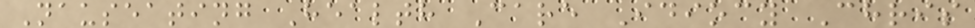Nauseating Health Care Idiocy Chris
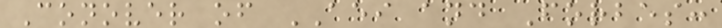Conover of AEI and Forbes:
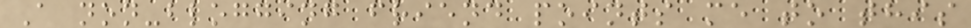A non-blogging friend points me to this
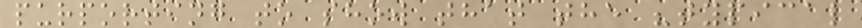purporting to show that the "typical
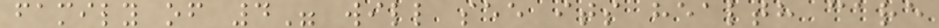family of 4" will see its health care
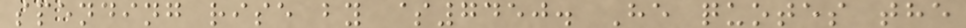spending rise by $7450. He quotes the
